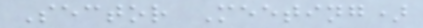Sector Meeting)
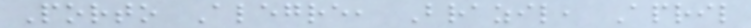Porto Alegre, Brazil, April
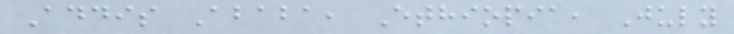Addis Ababa, Ethiopia, July
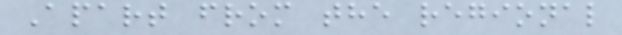Apart from the regional
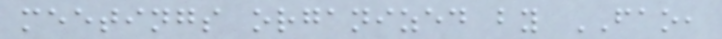meetings organized by FAO,
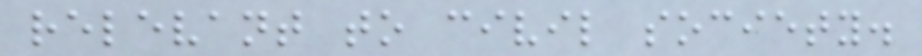relevant to civil society.
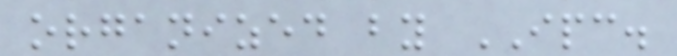organized by IPC.
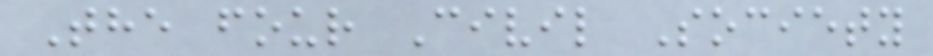The four Civil Society
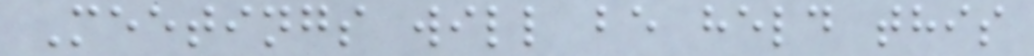Meetings will be held this
